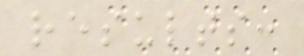results:
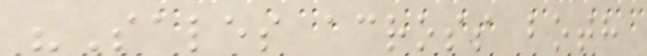"Sales across both
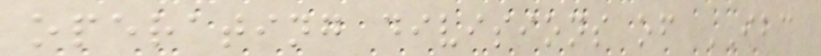operating divisions of IBC
